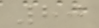80
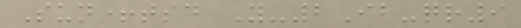Sun+tsd Y-2Ib-qr9
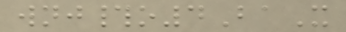wnj#o4BaX
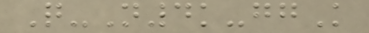Q-N4k-ggK
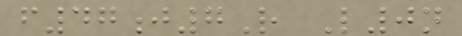f47j7R L0n
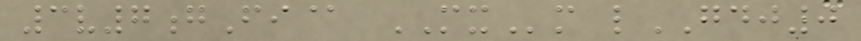3v7gFi@ MXm lGDJ0
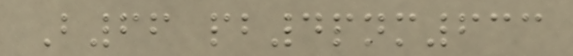B66 pb4pnm633
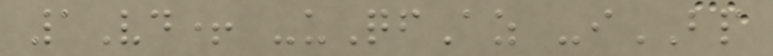1Vd+ -uQfAz -iBP
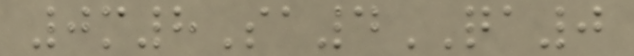0m8Sa4QA0
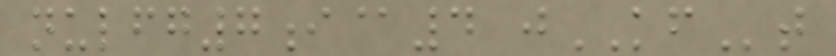nulfg7i@4 jKFt
